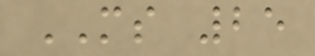MS 25
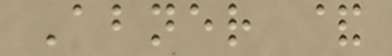Abner &
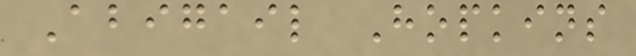Abigail Hopkins
